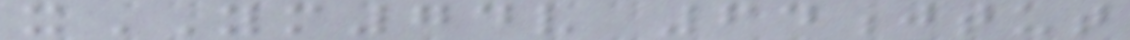xYM74v 64jtut
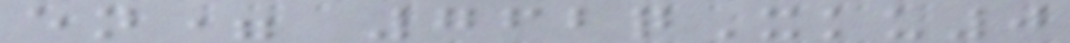en= 762qXku0
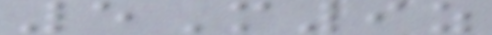5M9z
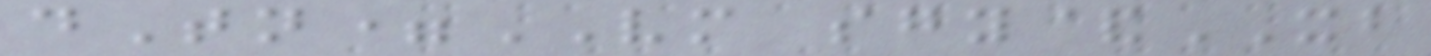dTn=VM sgy&XB
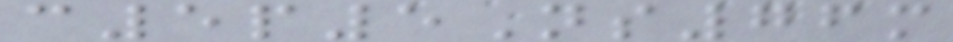c5p5Ns76m
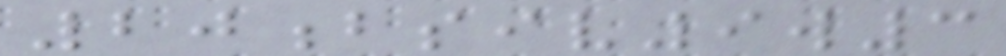20bsiv9w3
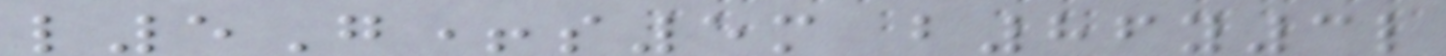l5G+s5m b86y3l
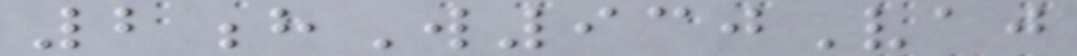2hW930Vaj
